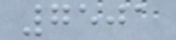7501
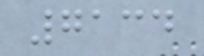7134
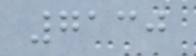7130
